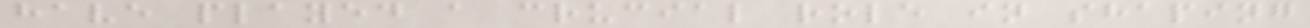have played a crucial role in shaping
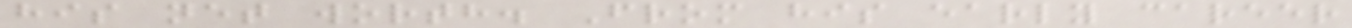his net worth. From his early career
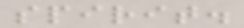spirit.
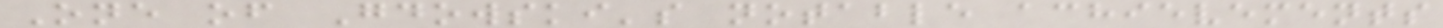One of Gdowski's notable achievements
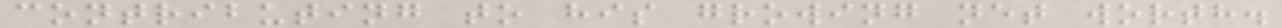contributing to his growing net worth.
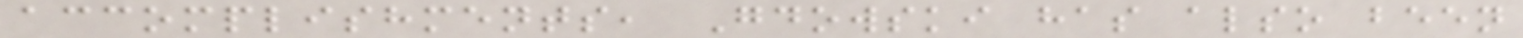accomplishments, Gdowski has also been
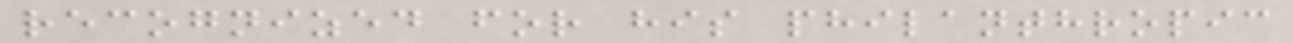recognized for his philanthropic
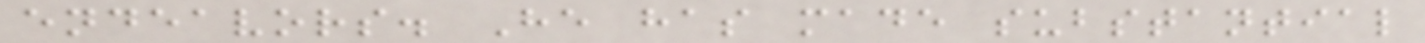endeavors. He has made substantial
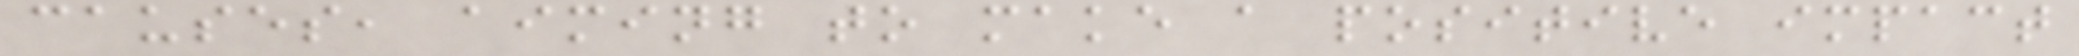causes, aiming to make a positive impact
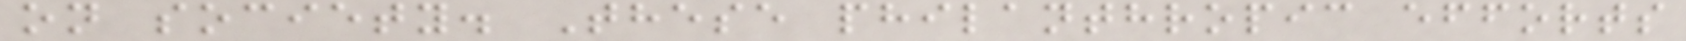on society. These philanthropic efforts
